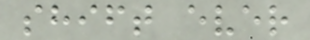shift ever
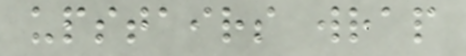upstairs wrap
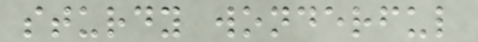sturdy wonderful
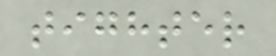tighter
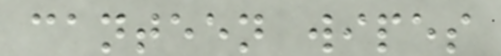canteen wipes
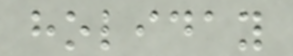holiday
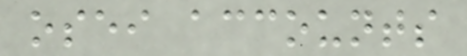osei accounts
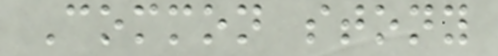Common stony
